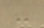-
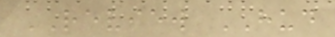REVIEW HUD
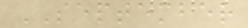SEPTEMBER
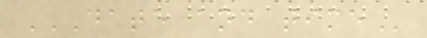DATE AND TIME
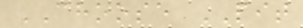CHOOSE PIT
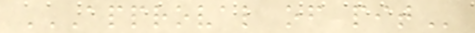APPROVAL OF PIT
